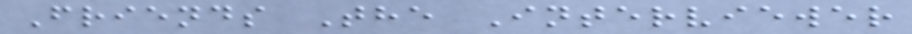Friends The Interviewer
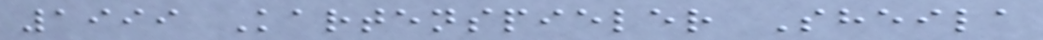1999 Kartenspieler Sheila
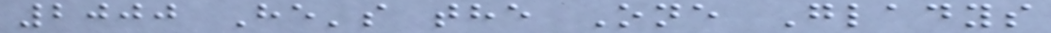2000 He's the One Gladys
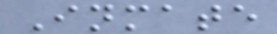Inmate
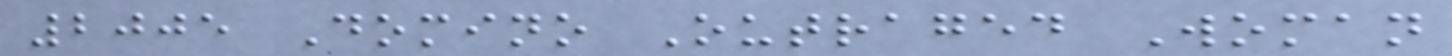2005 Domino Outraged Woman
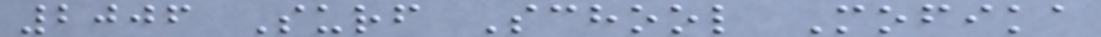2006 Surf School Mofika
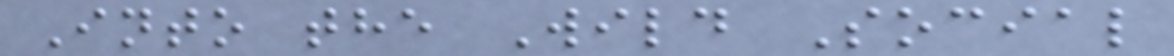Into the Wild Social
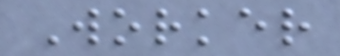Worker
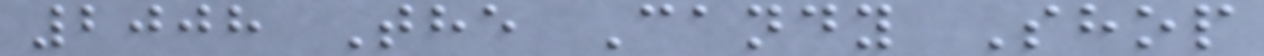2008 The Candy Shop
